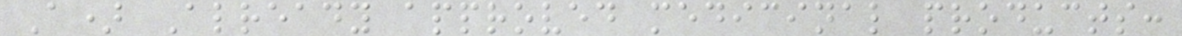A) Already approved medicinal products:
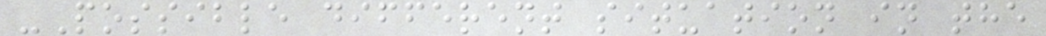-Possible different situation in the
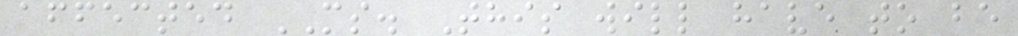affected MS. This will have to be
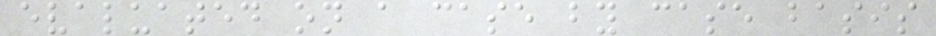evaluated on a case by case basis
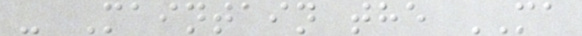- Maintain the MA
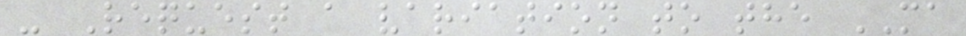- Request a variation to the MA
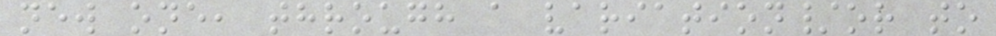new one, through a variation/or to
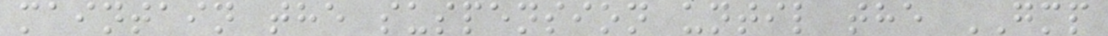maintain the suspension until the GMP
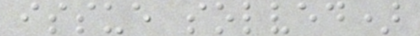issue solved)
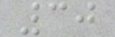30
